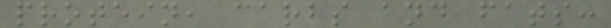protein, carbs and fats:
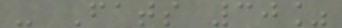- Fats 30%
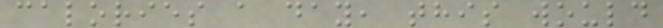calories a day, this would
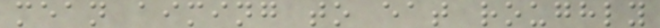mean aiming to eat roughly
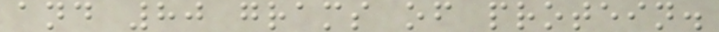and 80 grams of protein.
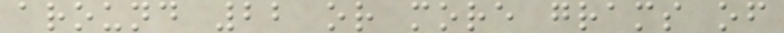around 22 or more grams of
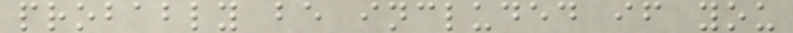probably be included if you
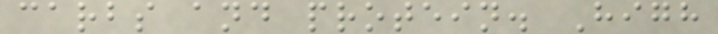carbs and protein. High
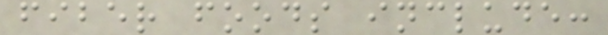fiber foods include:
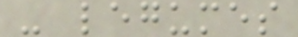- legumes
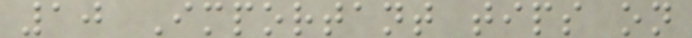10 Important tips on
